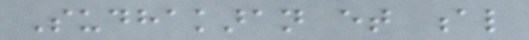Sudhakaran et al
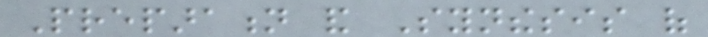Preparation and Synthesis of
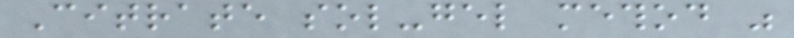Citrate sol-gel method was
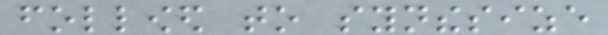followed to synthesize
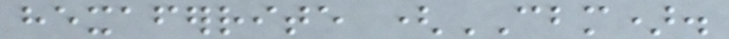hexaferrite (CBM).
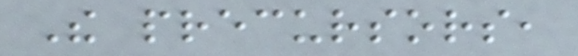The precursors,
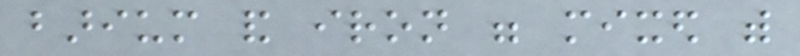barium and iron were mixed with
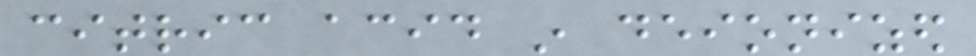citric acid in deionized
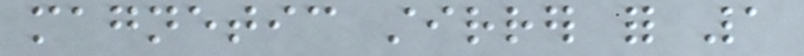magnetic stirrer for 1
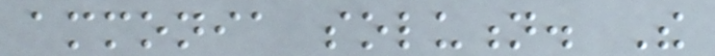ammonia solution. The
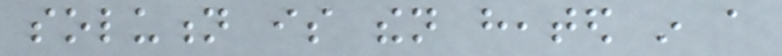solution is then heated in a
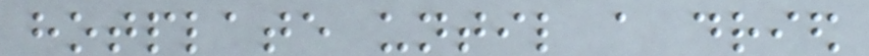hotplate until a dried
